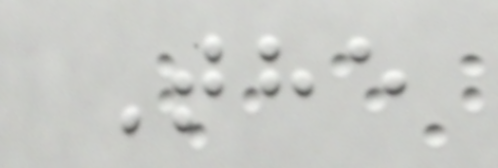The
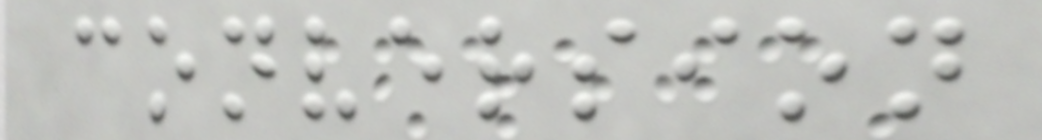conversion
